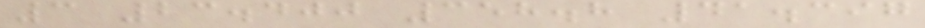3 23.400 358.8 41.397
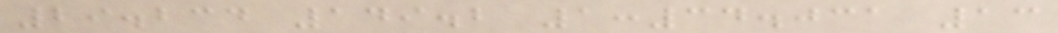29.234 149.2 1:34.031 13
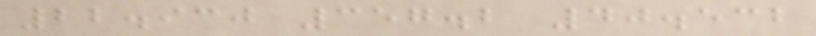22.930 357.2 40.532
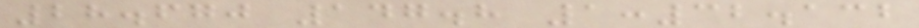28.670 147.8 1:32.132
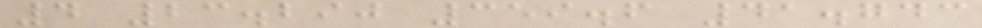4 23.290 359.6 41.743
